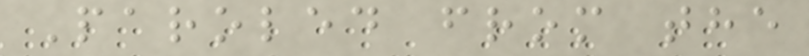Paroled from the
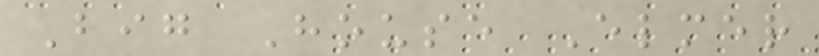Big House Elmer
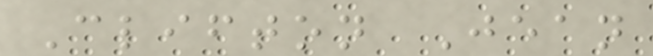Clifton Jean
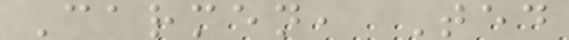Carmen, Ted
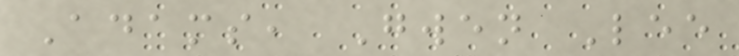Adams, Gwen Lee
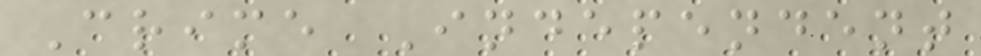Crime Independent
